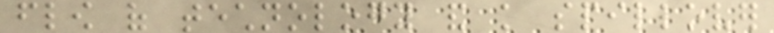flow of technology and knowledge spillover
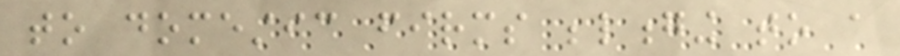to domestic firms belonging to a
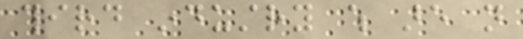third industry which are not
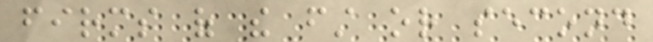firms of the first or second
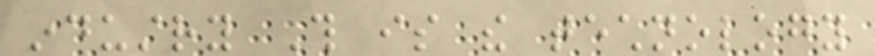industry This is the technology
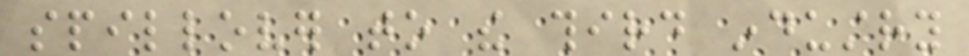spillover to the third industry
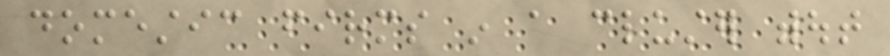domestic firms in a cluster without
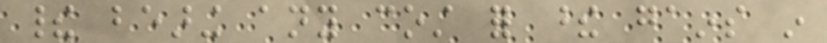their bearing any cost for these gains in
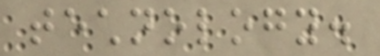technology.
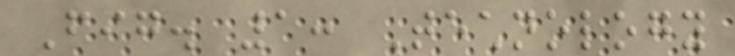Fig. 1: Technology
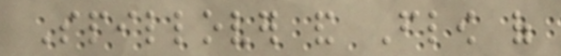Spillover and Flow of
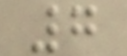7
